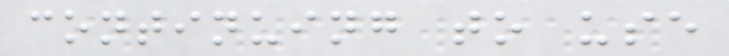continuing to use
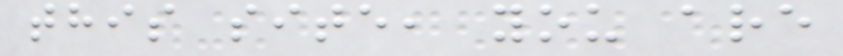this site, you are
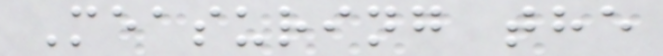Measuring the
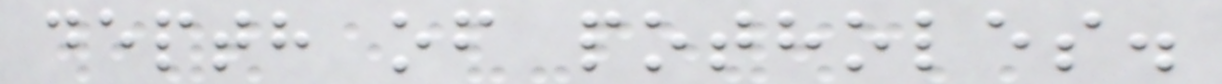depth of potholes.
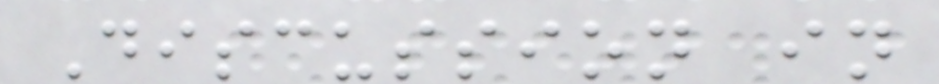Discussion in
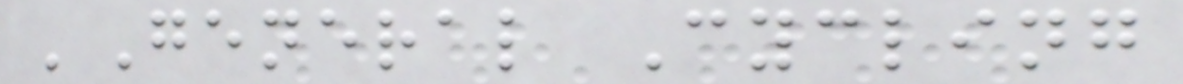'General Cycling
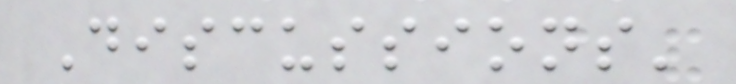Discussions'
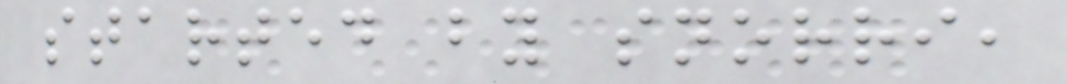started by snorri,
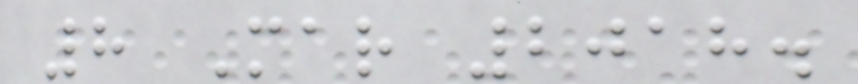8 Mar 2018.
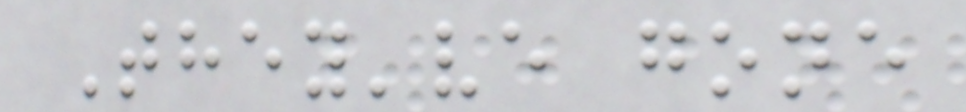They've gone
